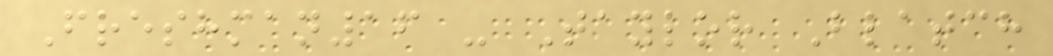Freshman16 - Taylor Blatch
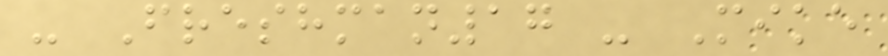- Freshman17 - Mike
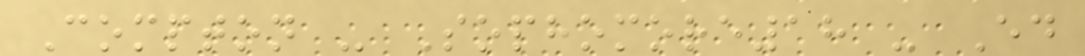Compton - Sophomore18 - Ed
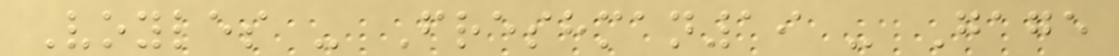Voyles - Freshman19 - Gage
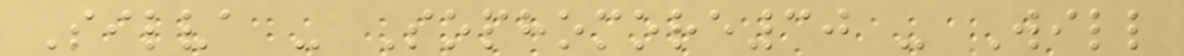Silva - Sophomore30 - Will
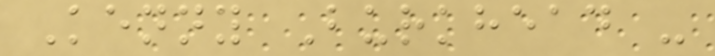Kenny Burkhead -
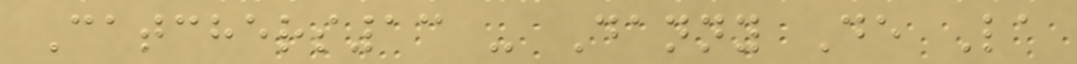Catchers13 - Danny De La
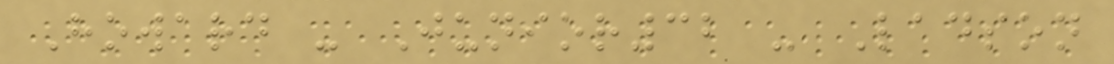Howard - Junior32 - Ladson
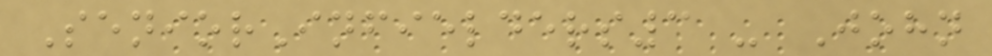SeniorInfielders3 - John
